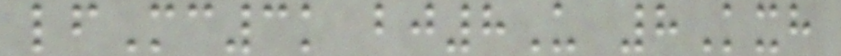lfMc3k bj8U 8Kxh
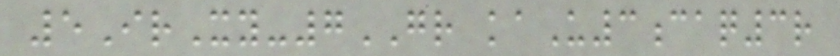5IrXy-7GR kaU3caq3r
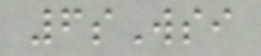6sWsi
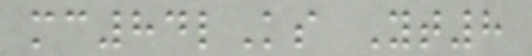mc84lKs Yt8
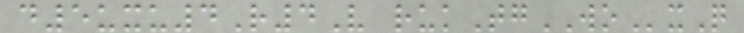d5uxu4R4V rukTgWOxQ
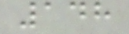148
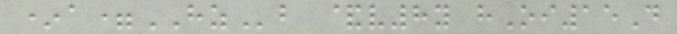*a=HZb &v8y hOi15D
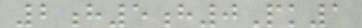2h5h0Pk1
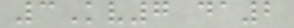3Kv7 da2
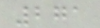271
